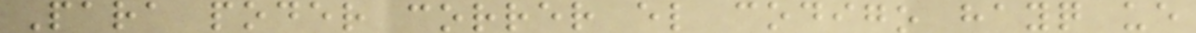Para poder correr el codigo hayq ue
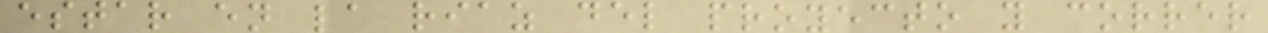estar en la riaz del proyecto y correr
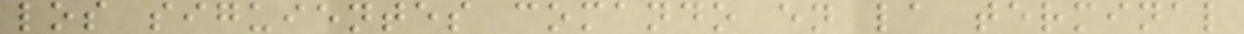los siguientes comando en la terminal
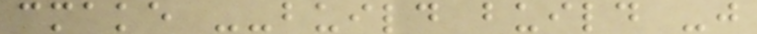cmake --build build -j
